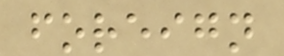foreign
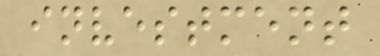investment
